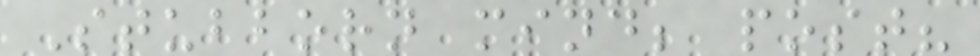Stubborn mind; post?
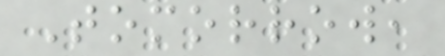Tomorrow,
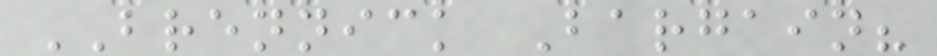BRENNICK Bargain?
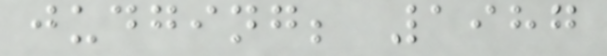judging; 1987
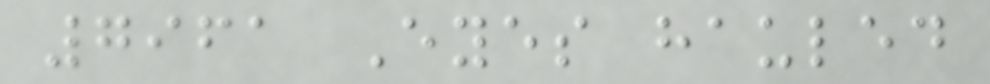7961 Eyes hauled
